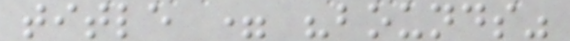title = "bounds"
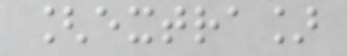[extra]
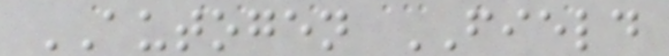AUTOGEN FIELD
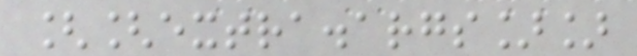[[extra.args]]
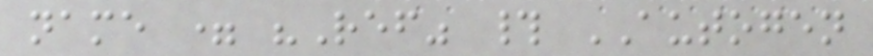name = "Ref" # AUTOGEN
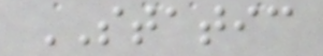STATIC
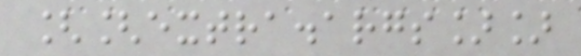[[extra.args]]
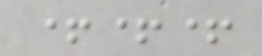+++
